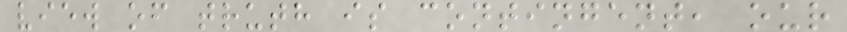view of truth is contingent, our
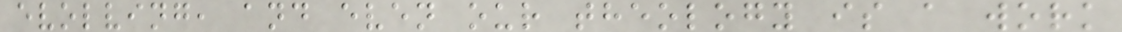evolving, and even our theology is a work
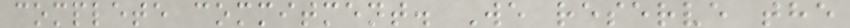complete commitment. We reserve the
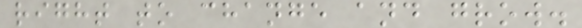right to change and grow.
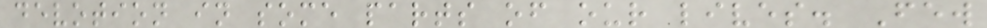devotion in some parts of our lives. Few
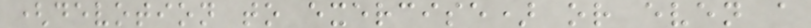(devotion to exercise) or even a
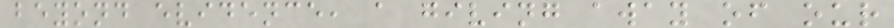beyond evidence, a giving away of our
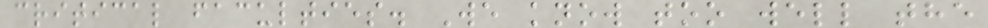critical faculties. We know too well the
